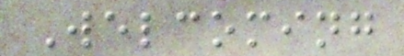Welcoming
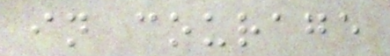in courage
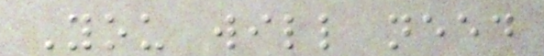You will need
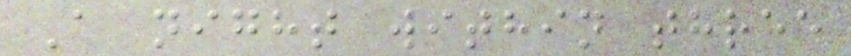A night within three
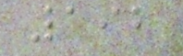192
